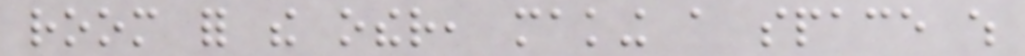room for the other, making a space which
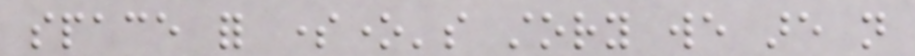space for someone's story we are not
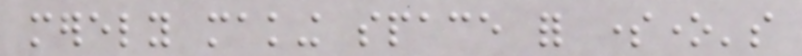merely making space for someone's
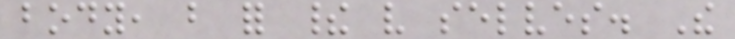body, but for their very selves. The
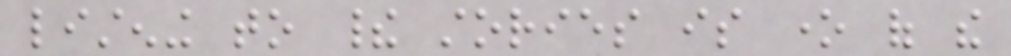listening to their stories is one of the
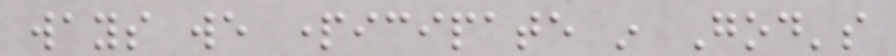ways we participate in God's
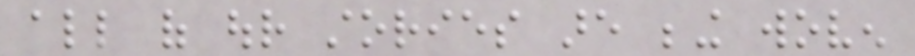all of our stories are being woven
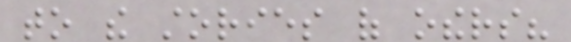to the stories of others?
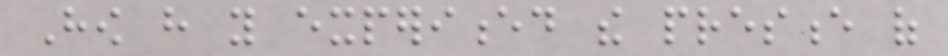How have you experienced the presence of
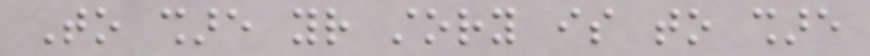To share your story is to share
